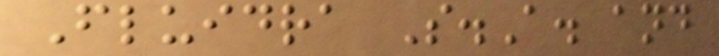Fluidra S.A. and
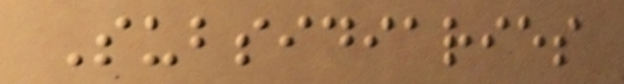Subsidiaries
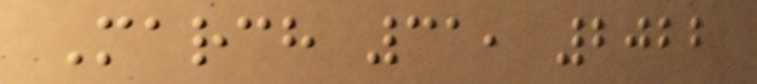March 31, 2022
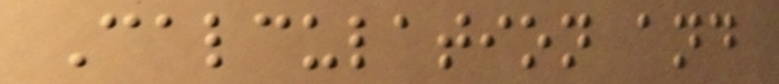Calculation and
